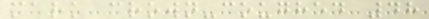mark crown-coughed 48
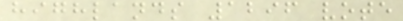highlands 1296 vote
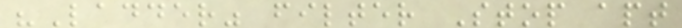"Ladder" filter Stop apt
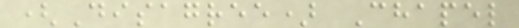(Disagree) Chapel
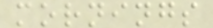mornings
